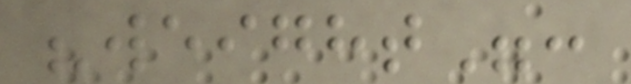"weight":
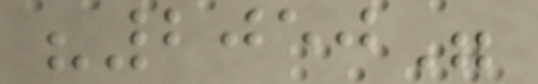"2050"
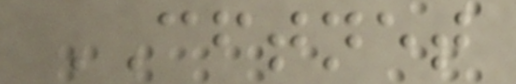CFTNET
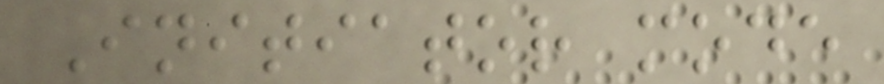Initiator mode
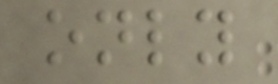only
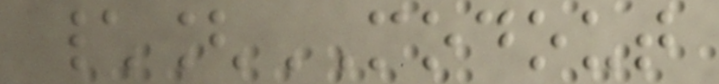\[MODOUT
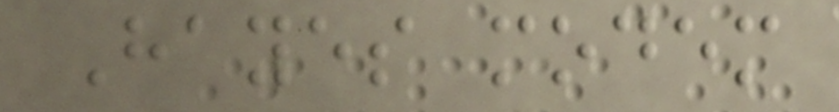Hayes modem
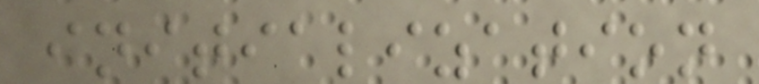initialization
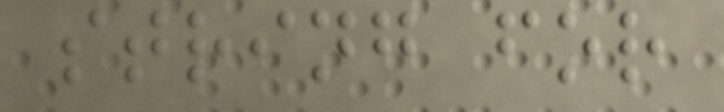string for
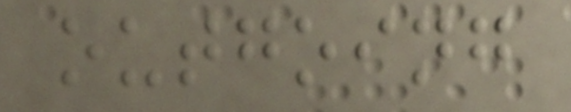outgoing
